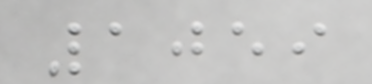1059
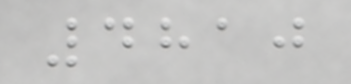4810
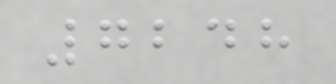7248
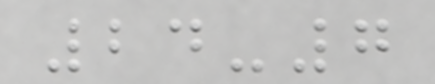24-7
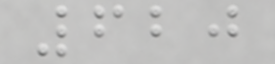620
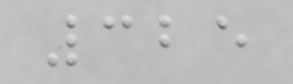325
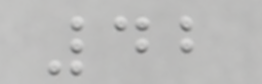42
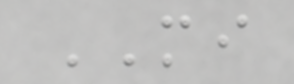MI
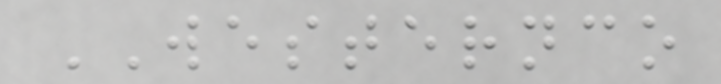WESTERNCO
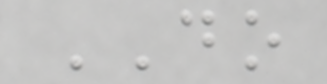DO
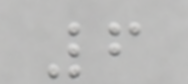6
